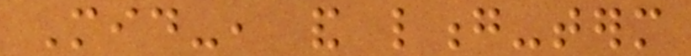Mid-, and long-term
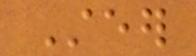Steer
